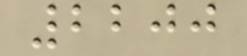2200
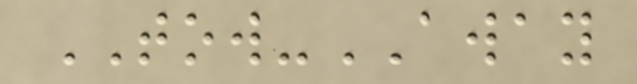TOW-AWAY
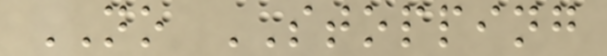NO STOPPING
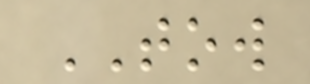TOW
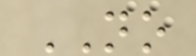NO
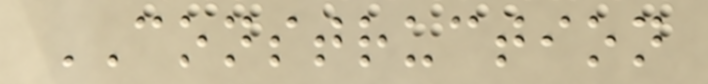CONSTRUCTION
